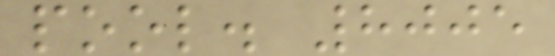pool. 8005
